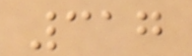317
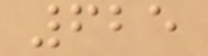625
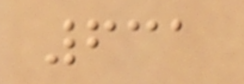631
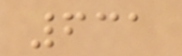631
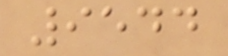9544
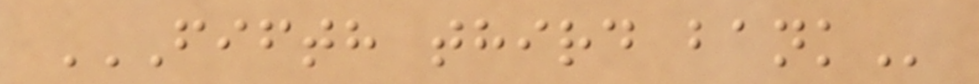FIFTH THIRD BANK
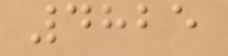4825
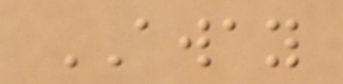AWAY
